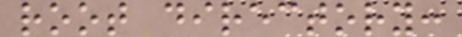root directory:
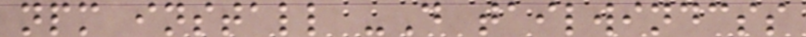npm install -D tailwindcss
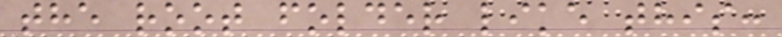the root folder like this:
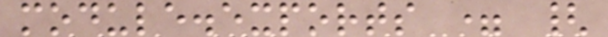module.exports = {
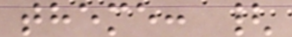theme: {
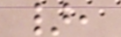},
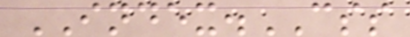INDEX.CSS
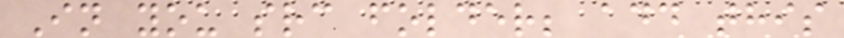In you src folder; add this
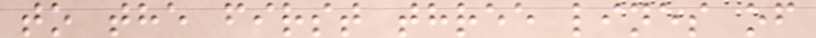to the first three lines of
